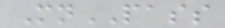MnPASS
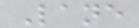Lane
